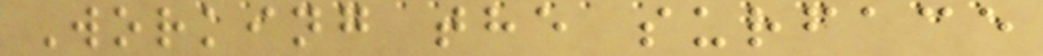Working the surface
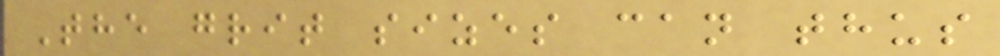The grit sizes can thus
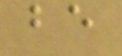be
